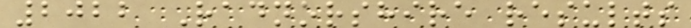2022 Radnorshire results
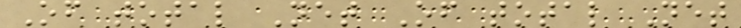Of total Net Of total Net
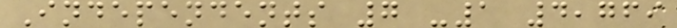Independents 7 -1 4,769
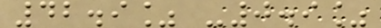42.9% -0.9%
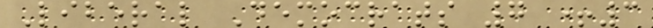Liberal Democrats 7 +3
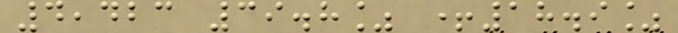4,423 39.8% +18.9%
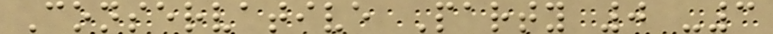Conservative Party 0 -3
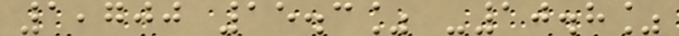1,700 15.3% -10.8%
